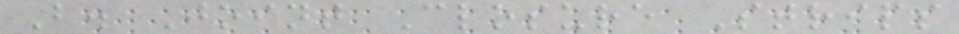B. Joint Closure Strips
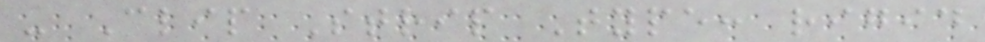- Clip Strip Type: rigid
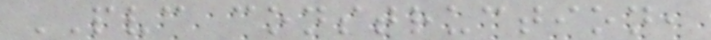PVC construction,
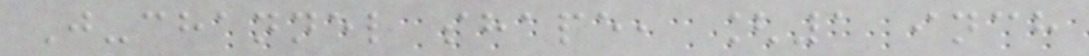J-channel shape, [1 inch
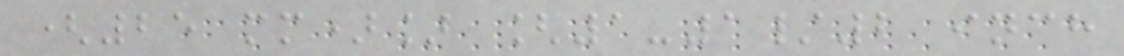(25 mm)] [1-1/2 inch
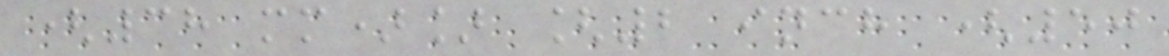(38 mm)] [2 inch (50
